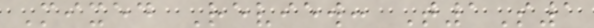Mixed Review: T1S1
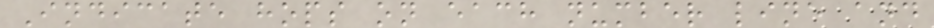Indicate hops on each number line and
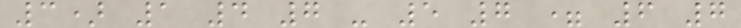3) 1 4 7 - 5 7 = 6 7
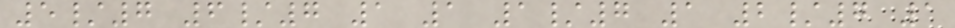5/7 6/7 1 1 1/7 1 2/7 1
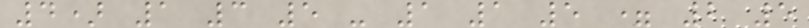4) 1 3 5 - 1 1 5 = 2 5
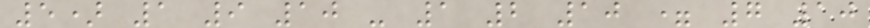5) 1 9 10 - 1 2 10 = 7 10
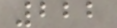222
